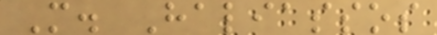M. Haliassos
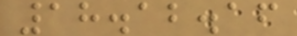18.12.16
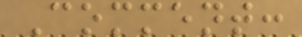Comment:
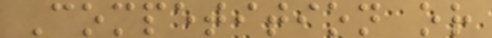Competition or
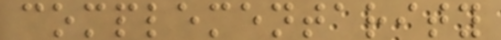complementarity
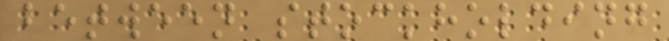between stockholding
